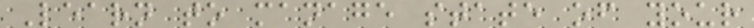Learn to manage state of your
